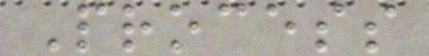Process
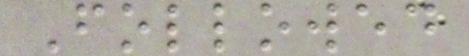Followed
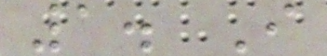1. I
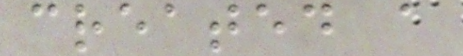created a
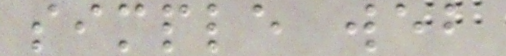simple web
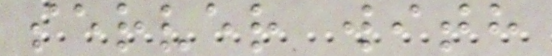server with
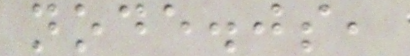node.js,
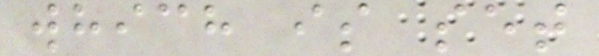which is set
